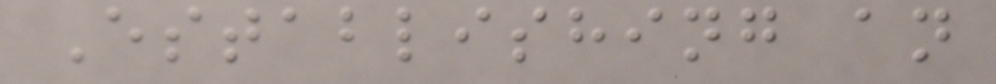Establishing an
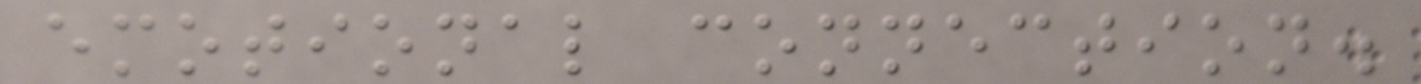emotional connection.
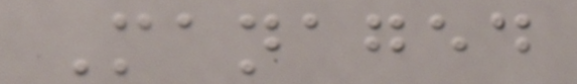Managed
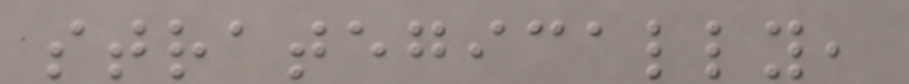strategically,
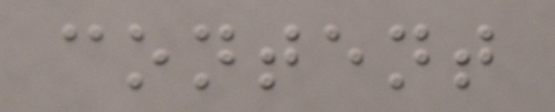content
